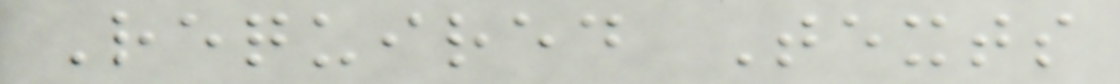Required Texts
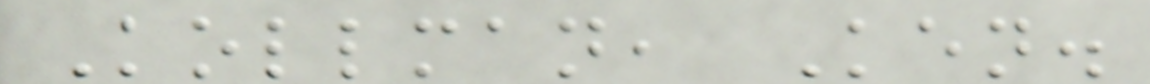Kollman, Ken.
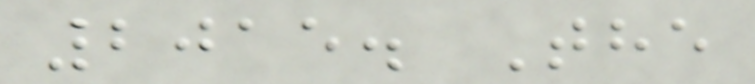2015. The
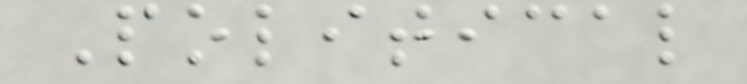Political
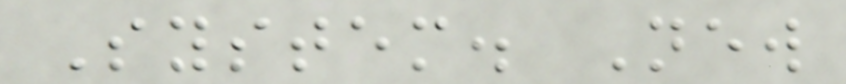System. New
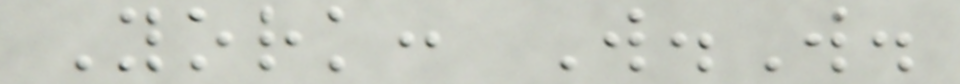York: W.W.
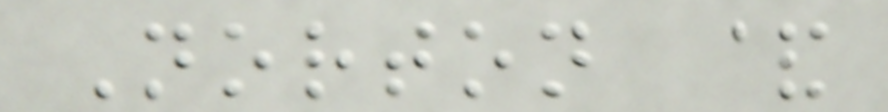Norton &
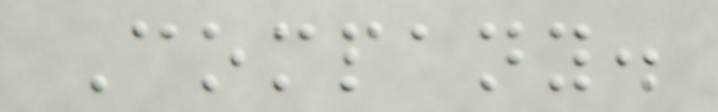Company.
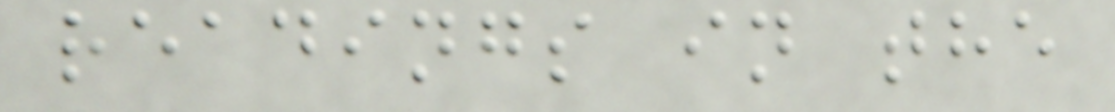readings in the
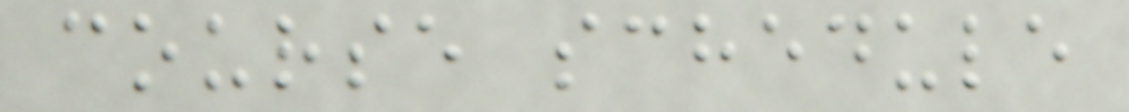course schedule
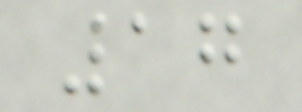17
